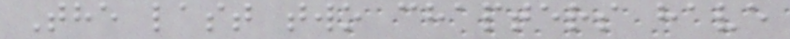The last two chapters have
